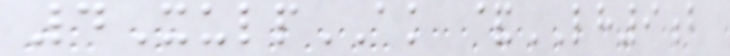4XulpAK &LH9b
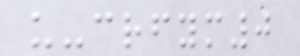u-crfym0
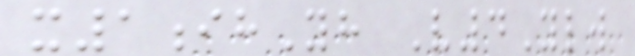x1ihYh V4Ylw
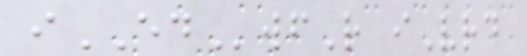iEDwfR iVrd
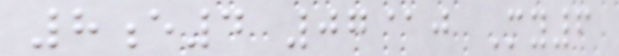8e4 07@j My6
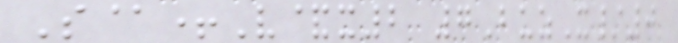S@+V&x2 7BuzX/0
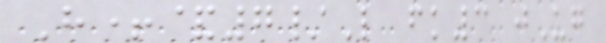H+&7/L fk3 jUg
